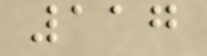117
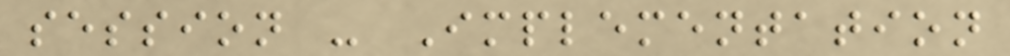session - Implementation
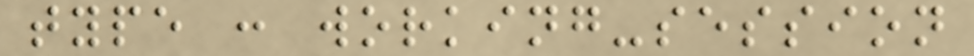type : working-session
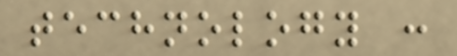technology :
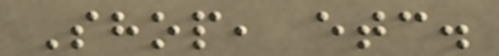Shop, etc.
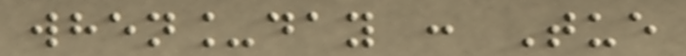when_day : Tue
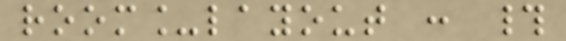room_layout : #
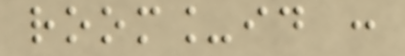room_id :
